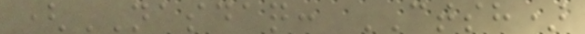(NASDAQ: CTSH)
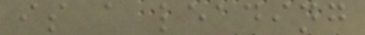is a leading
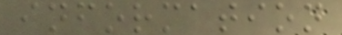information
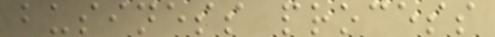business process
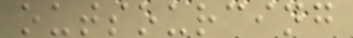outsourcing
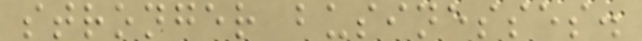stronger businesses.
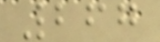267
